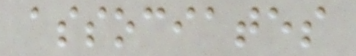associates
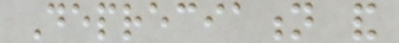Depreciation and
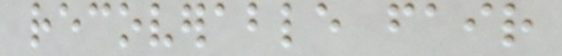recoverable fair
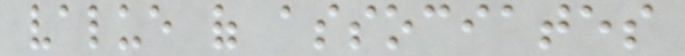value of associates
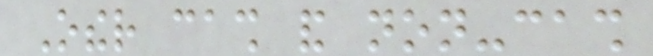Other cash and non-cash
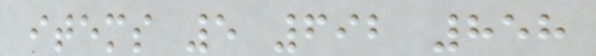items 5 692 858
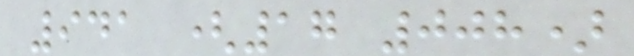941 (17 008)
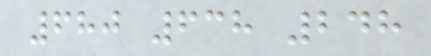680 638 248
